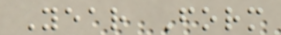Year Form
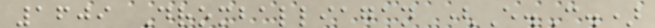1609 Dromballiagan (E.C.)
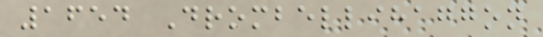1654 Drombellihaggon
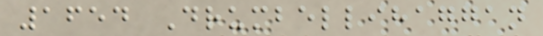1654 Drumbellihaggan
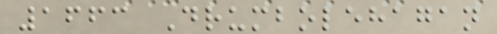1663 Drumbolehagan
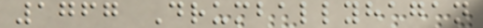1767 Drumballyhagan
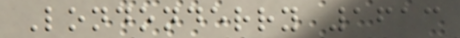Londonderry 1613
